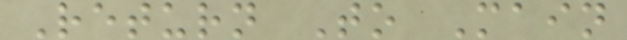Return To Main
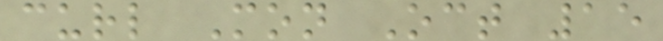curl Mon Oct 15
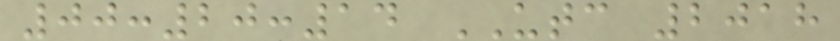00:20:14 UTC 2018
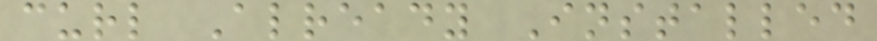curl Already Installed
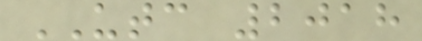UTC 2018
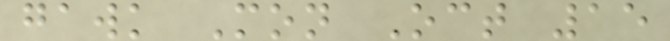gawk Mon Oct 15
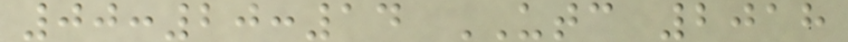00:20:14 UTC 2018
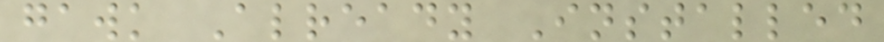gawk Already Installed
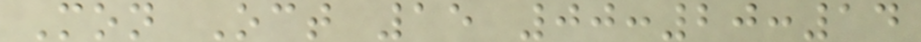Mon Oct 15 00:20:14
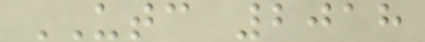UTC 2018
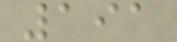191
